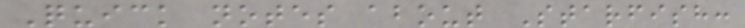Quick notes about Starfish:
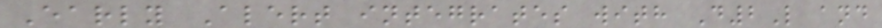Early Alert integrates with D2L and
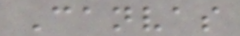Canvas
